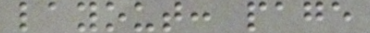layout: page
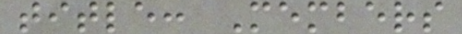title: Members
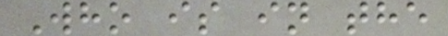Who is in the
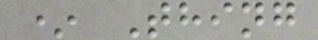* Thing
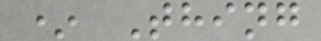* Thing
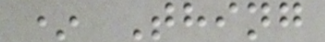* Thing
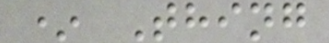* Thing
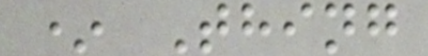* Thing
